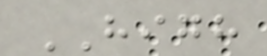HIGH
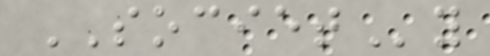SOCIETy
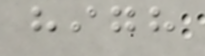high
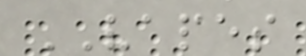VAPES
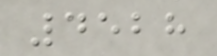4528
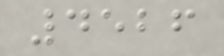4526
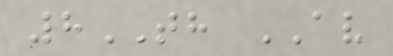8TH AV
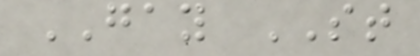GAY ST
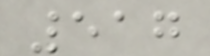517
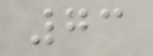73
